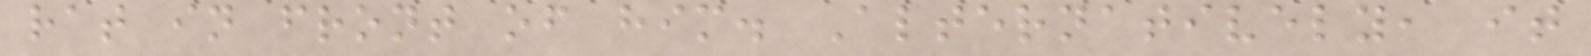rat in front of him. Alternatively, it
